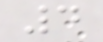4
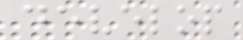develop
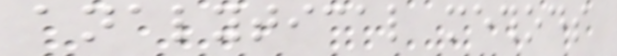analytical methods
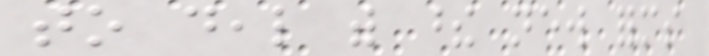to deal with these new forms
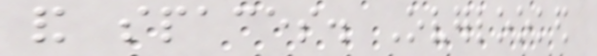and spaces. Overlooked
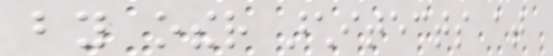by other architects at
